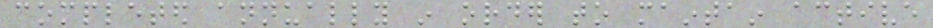completed annually in order to maintain active
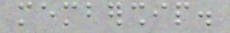membership.
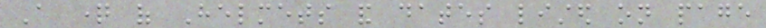A question of Helmets and dates listed on page
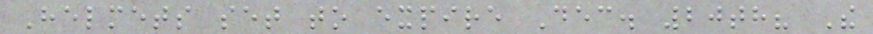Helmets set to expire Dec. 20th? The
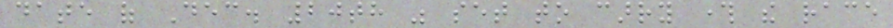date of Dec. 20th was set to carry through the race
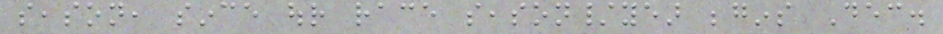season, since our race season/year begins Dec.
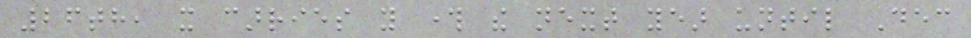26th, it carries you through the next year until Dec
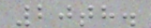20th.
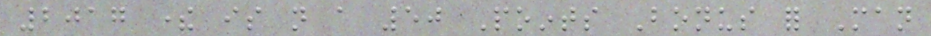2017 there is not a 50 Points Bonus for Man
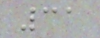31
